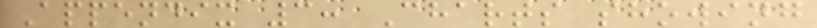Appendix 3: Charts showing
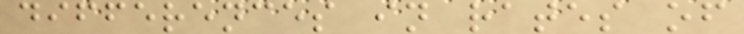differences in rates of
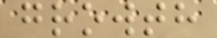growth
